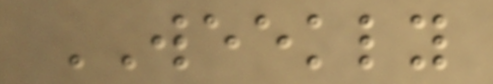WEEKLY
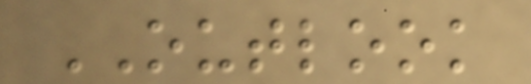OUTLOOK
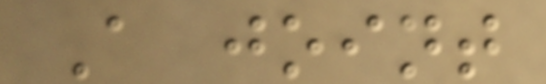A joint
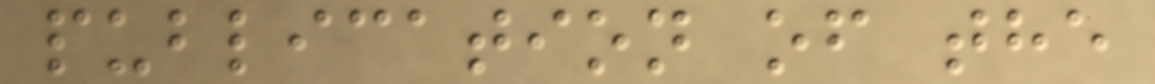publication of the
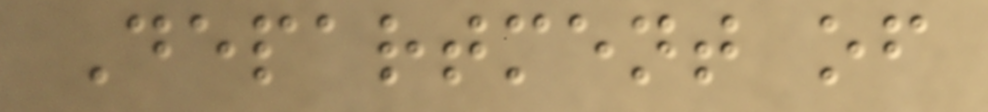Department of
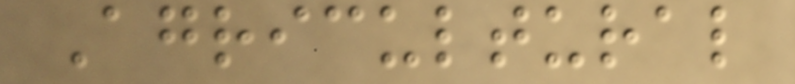Agricultural
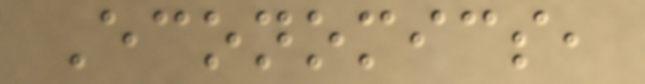Economics,
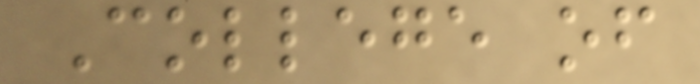College of
